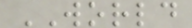WORLD
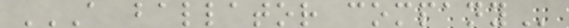A BALLATOR COMPANY
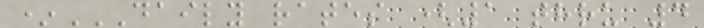*DAILY RATES (1 THRU 4
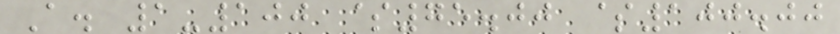A. 1-100 $75.00 $100.00
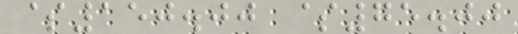$150.00 $75.00
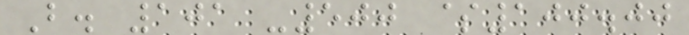B. 101 -500 $100.00
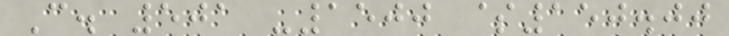C. 501 -1500 $150.00
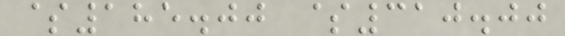$185.00 $310.00
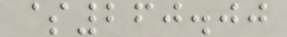$260.00
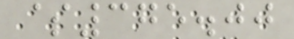$375.00
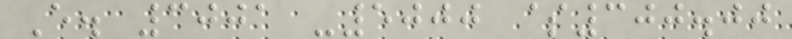E. 3001 -5000 $300.00
